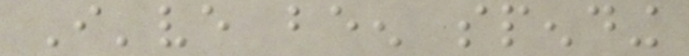I've been spending
